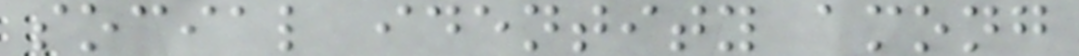social identity among
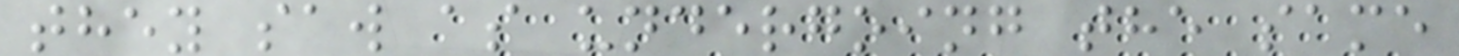they saw as undergoing the same
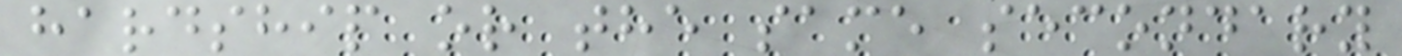hardship or the same secondary
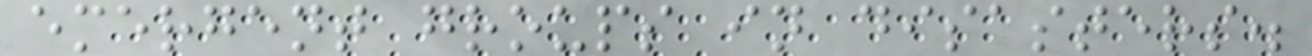emergent groups in disasters.
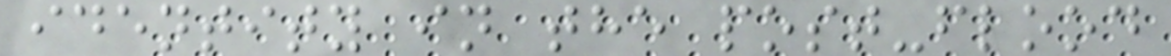identity in the post-flood
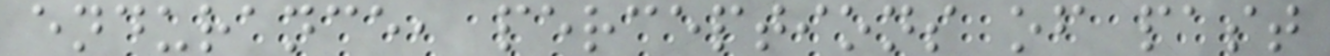endurance, perceptions of past
